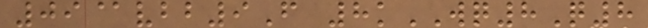09@vbb9F 8kWQ8Q8
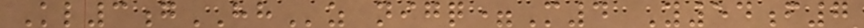Kl3gHHz nigq=M4 Y54f7
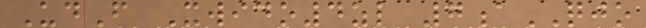UdF Xwido4zl 7aQJO
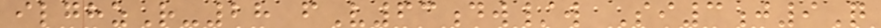ilghzR-28 fV63dw/w Si3j9Q
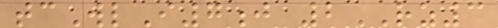tcWlI7j 2RZ3
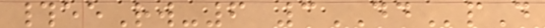#eeRw-6 3DDpD
